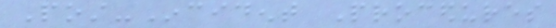Post-Incident Procedures
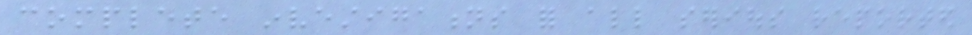complete investigations for all serious reported
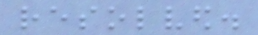resolved.
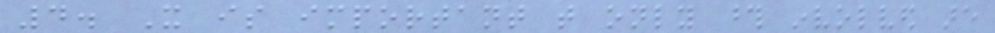4. It is important that only those involved are
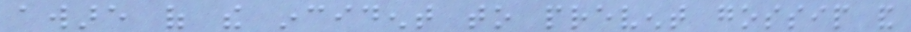aware of the incident to prevent gossip and
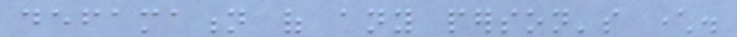defamation of any person's character.
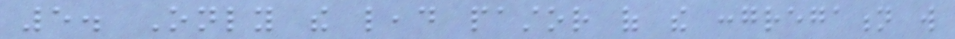5. Only the lead pastor of the congregation will
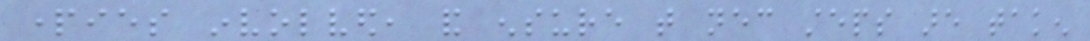parties involved, and ensure that necessary steps are taken
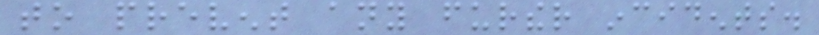to prevent any further incidents.
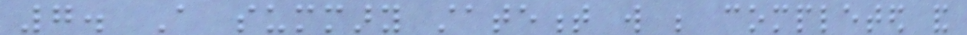7. A summary statement will be completed and
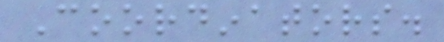Coordinators.
